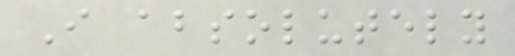I absolutely
